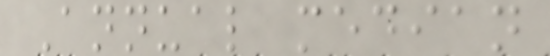Annual median
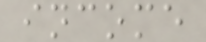income
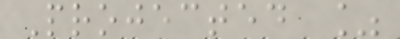Projected %
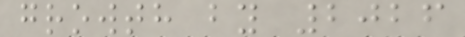growth by 2026
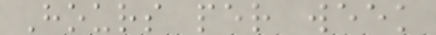Hours per week
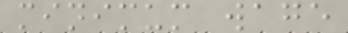minimum wage
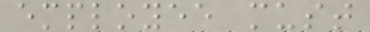employee must
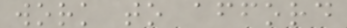work to afford
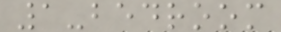1-bedroom
